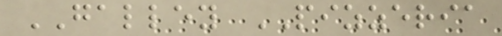GALLEY PIZZERIA
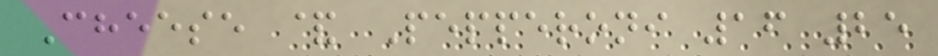Cheese & Pepperoni 16 25
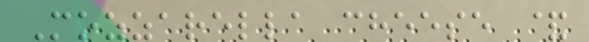Mozzarella cheese &
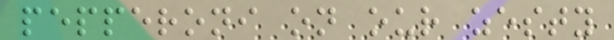pepperoni on our zesty
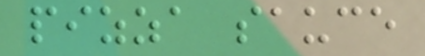pizza sauce
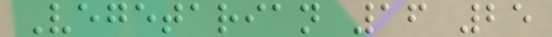Vegetarian 16 25
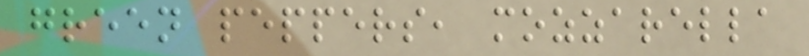green peppers, mozzarella
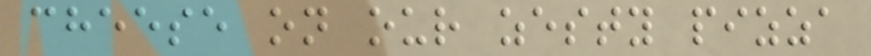cheese on our zesty pizza
